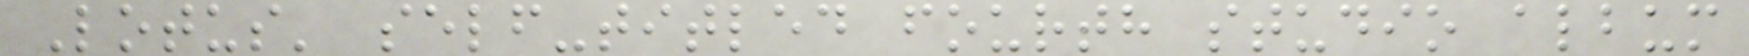Lotus' self-titled fourth studio album
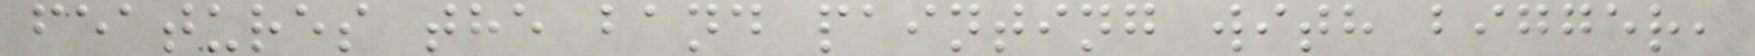features the band painting with bigger,
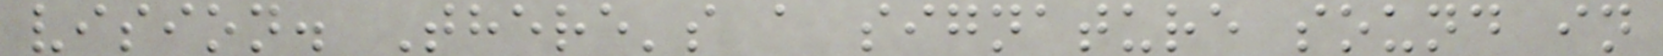vision. There's a signature sound in
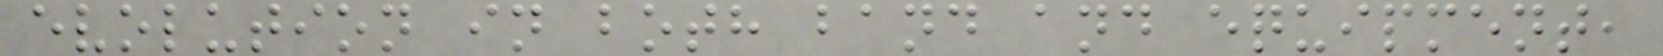evolution in both band and equipment,
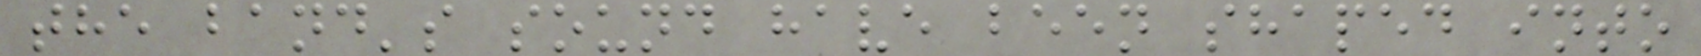the band's sound have been shaped into
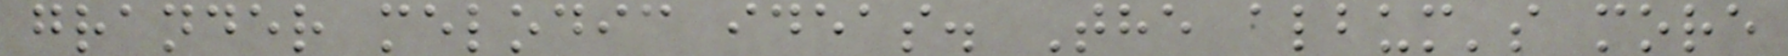grander melodic ideas. The album's more
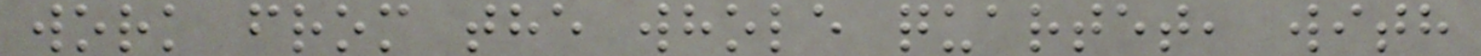work from the whole quartet, with
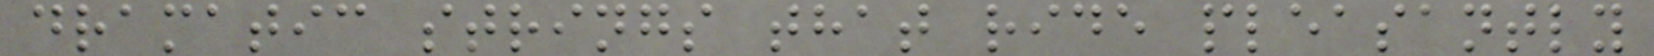dramatic strings that ride pleasantly
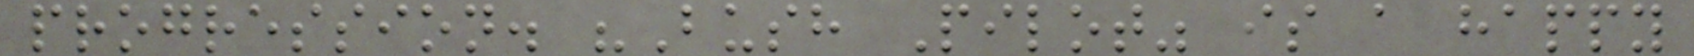progression. "Bush Pilot" is a happy
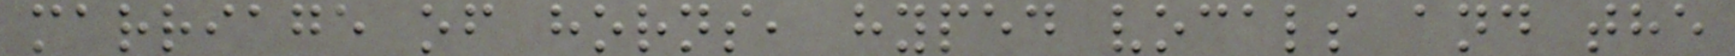marriage of horns, hyped vocals and the
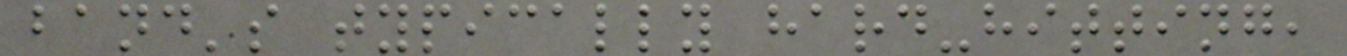band's typically hard-hitting,
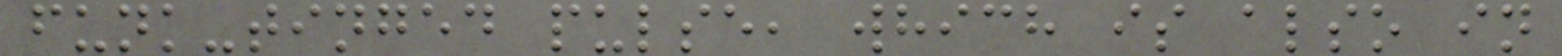funk-tinged pulse, which is also in
